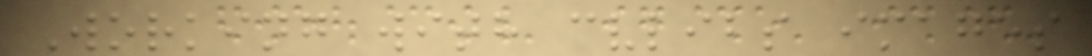Working with cvlibs images
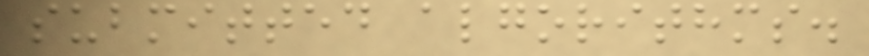submitted algorithms.
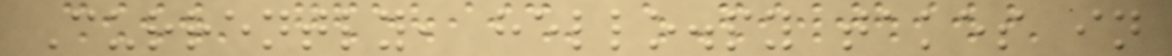Currently, hello.py takes in
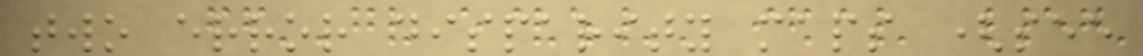two error disparity maps (see
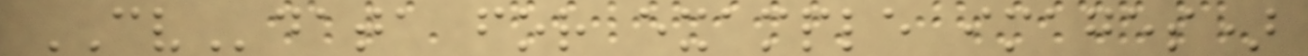CVdata for example images)
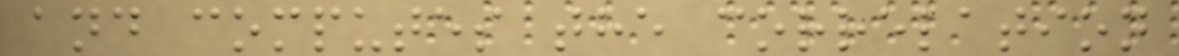and computes the correlation
